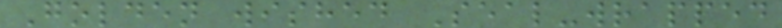Golden wished Seal-wrapped
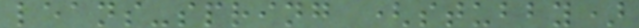leans-spring (stubby)
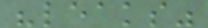"leaks"
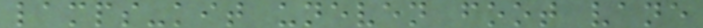lamps-kit uneven foot vane
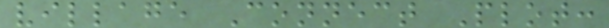village Connect Plot:
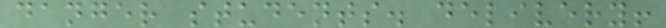danger students. delivery!
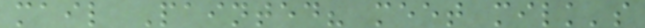mail Painted? meet milk's
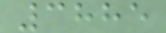3885
